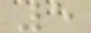5
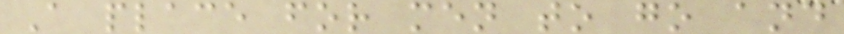A place for men to go and
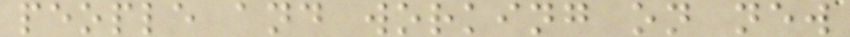people and working on new
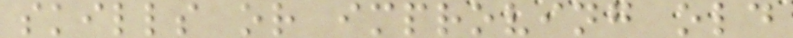skills or improving old
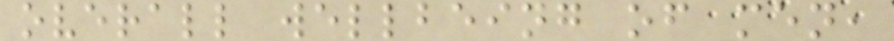overall wellbeing of men,
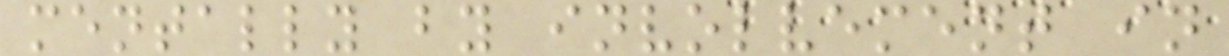mentally by involvement in
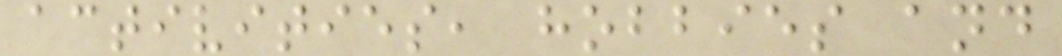activities, hobbies and
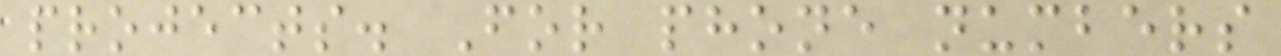projects. For phone numbers
